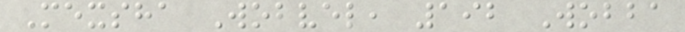Mexsha Wobvel, 192 Wobba
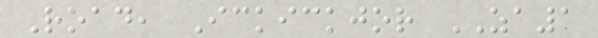Road, Ickickjor ZA1
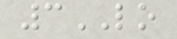3LO
